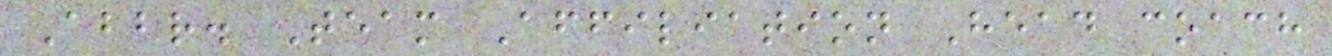Abbr. Team Affiliation Head coach
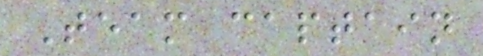Team captain
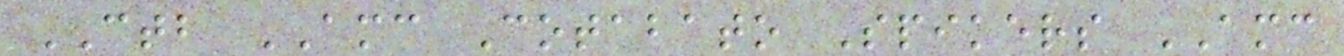CTB AMC Cotabato Spikers AMC
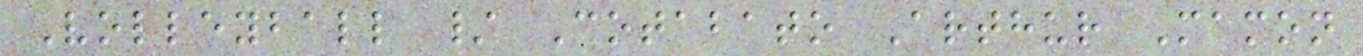Volleyball / Cotabato Arthur Mamon
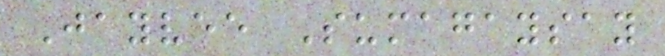Jayvee Sumagaysay
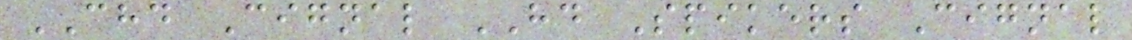CHD Cignal HD Spikers Cignal
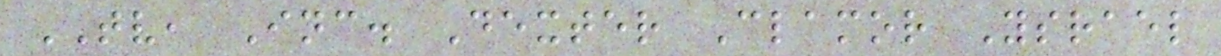TV, Inc. Dexter Clamor Ysrael
